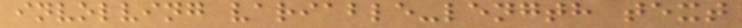involving variable-length text
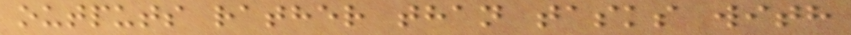outputs rather than tasks with
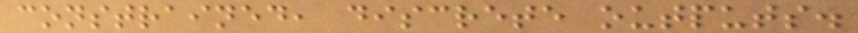constrained, discrete outputs.
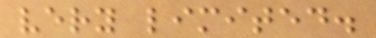very limited.
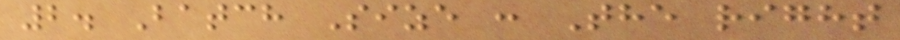2. Batch Size : The right
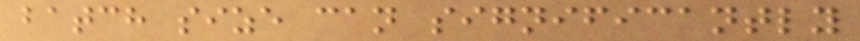batch size can significantly
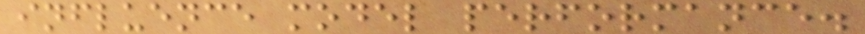influence model performance.
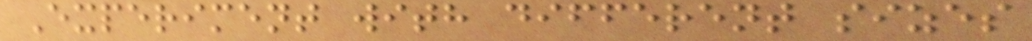Experiment with different sizes
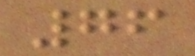76
